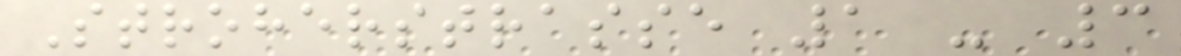Stroherstrasse 1 - 3
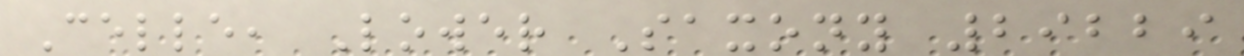Celle, Lower Saxony 29229
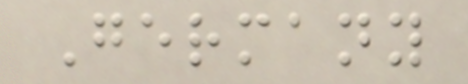Germany
